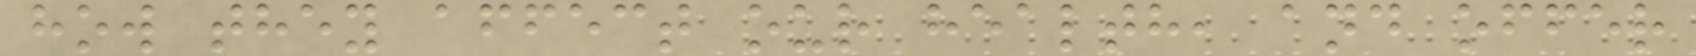how they affect our health, and offer
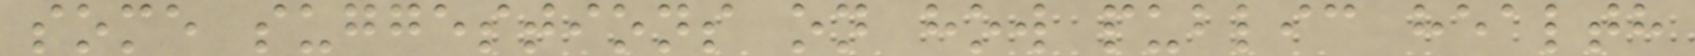some suggestions on how public health
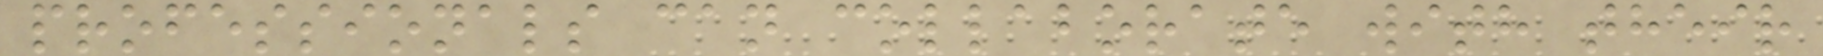professionals can collaborate with their
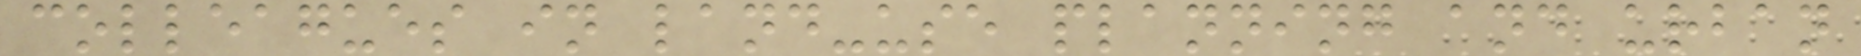colleagues in land-use planning and urban
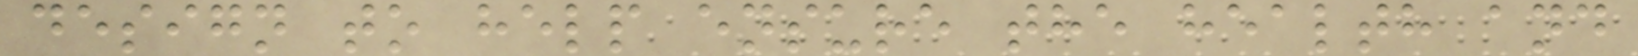design to help ensure the health and
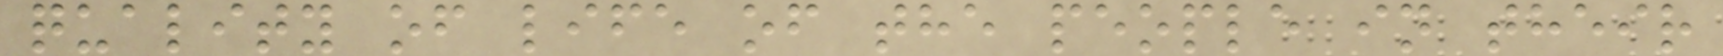quality of life of the people in their
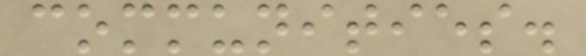communities.
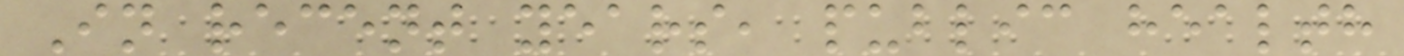In recent years, public health
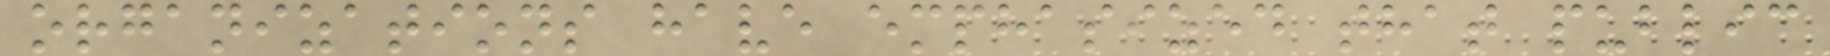organizations have emphasized that public
